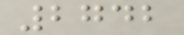2742
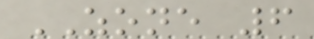ZONE 6
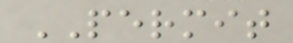PERMIT
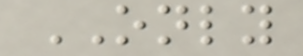ONLY
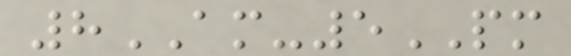8AM-5PM
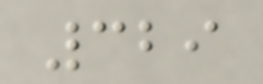329
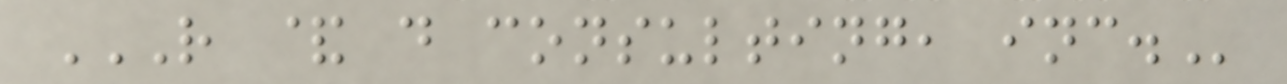R & D CONSULTING, INC.
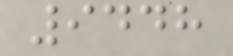9448
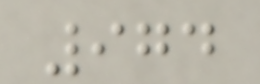974
